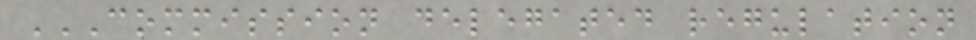COMMISSION DELEGATED REGULATION
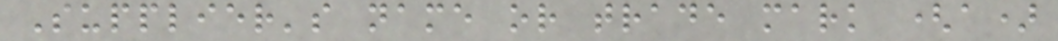Supplier's name or trade mark (a)
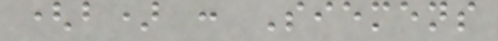(b) : Siemens
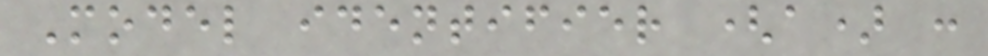Model identifier (a) :
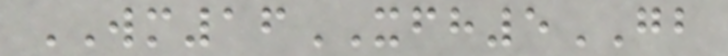WM16XFH5GB
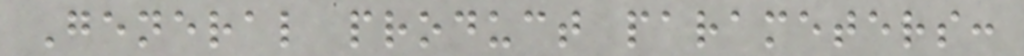General product parameters:
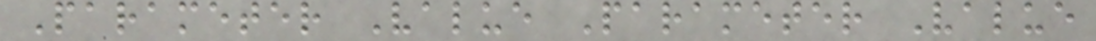Parameter Value Parameter Value
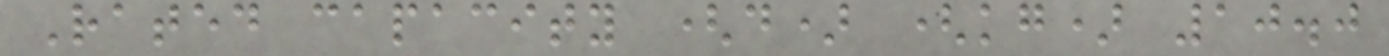Rated capacity (d) (kg) 10.0
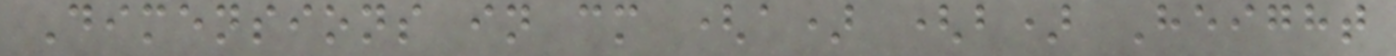Dimensions in cm (a) (b) Height
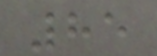85
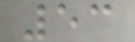53
